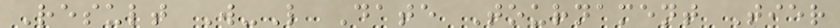Result W-L Date Tournament Tier
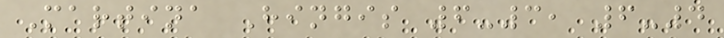Martina Hingis 6-3, 6-4
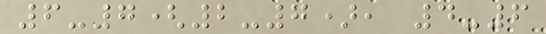6-7(2-7), 4-6
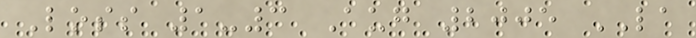Loss 1-3 Aug 2005 LA
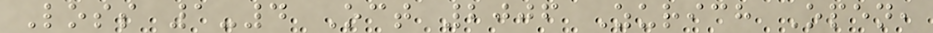Loss 1-4 Oct 2006 Zurich Open,
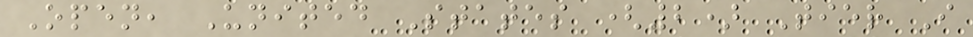Open, United States (2) Tier I
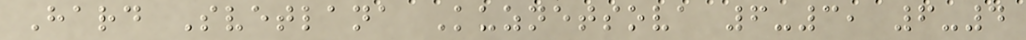Hard Svetlana Kuznetsova 6-3, 6-4
